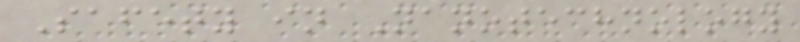Safety in Nanotechnology
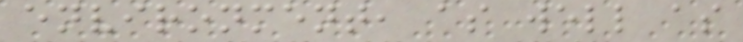environment, as well as
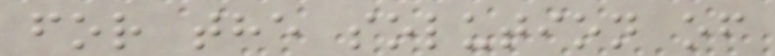for the solution of
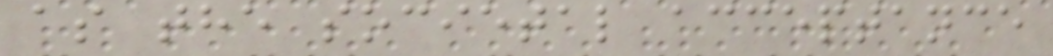as the societal acceptance
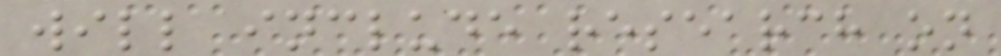will include research on
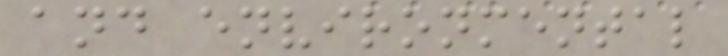and environmental
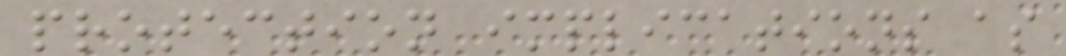protection implications as
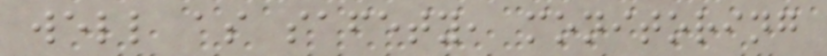well as safety, monitoring
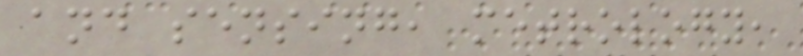and sensing, metrology,
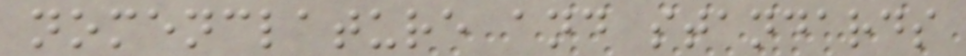nomenclature and standards
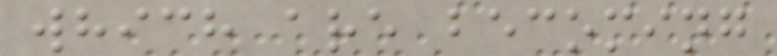which are becoming
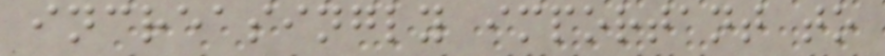increasingly important to
